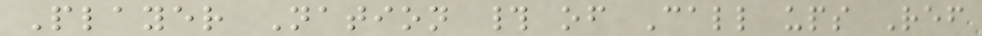Player Nation # of Call ups Ref
